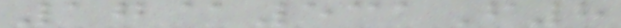17@531F8
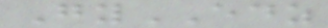GyEDZ
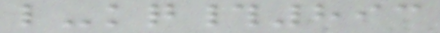l-kq#893
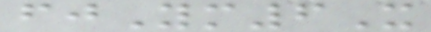fjYm6X
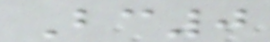Bc0
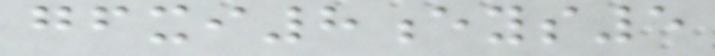gfxi8eys5
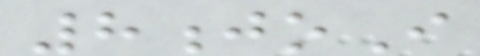8joI
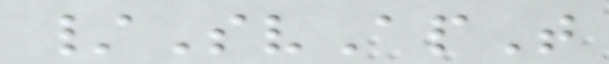/SvApT
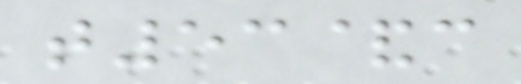t53&c
